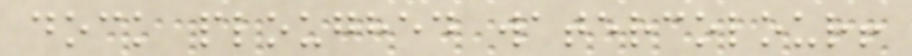dock ploughed watercolour!
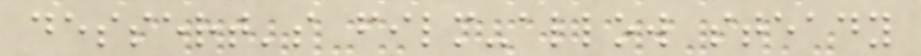dessert's film-allow steady
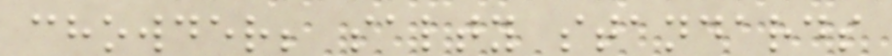chowder; salty standards
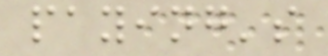paying's
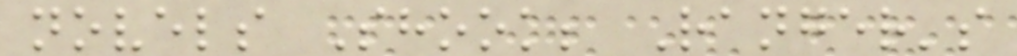novels Shook; Ranger's
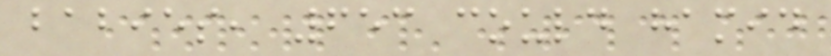babies, 653 could hamid
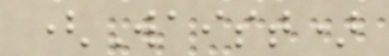(Waist)
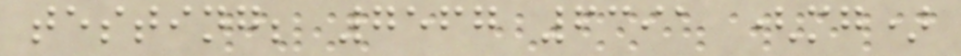testing; 7567 6391 (mg)
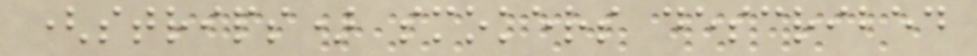(strips) smokers described
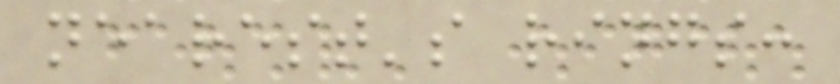nearest's rings:
